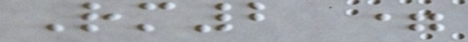Rm2 =
